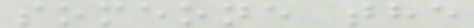someone the
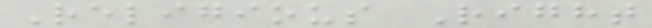Religious Right
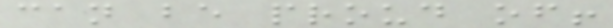can be proud of!
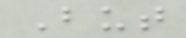But
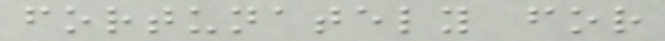fortunately for
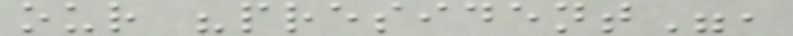our "president",
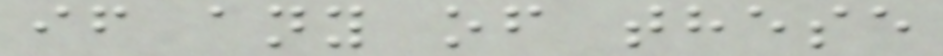if any of these
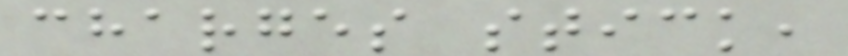charges stick,
